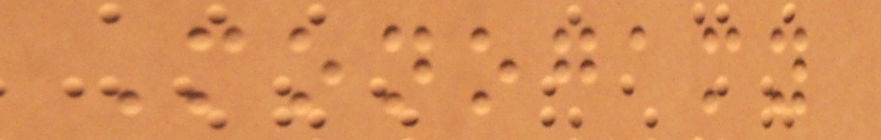Monogamy
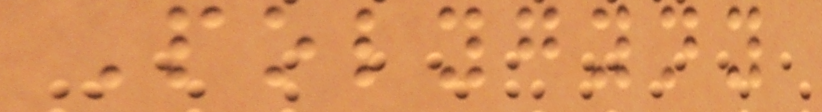Polygyny
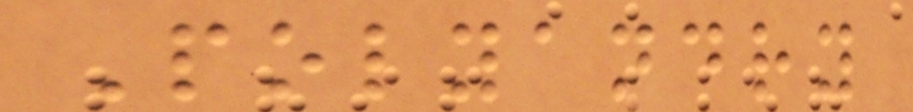Polyandry
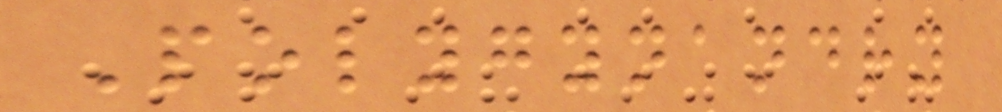Polygynandry
